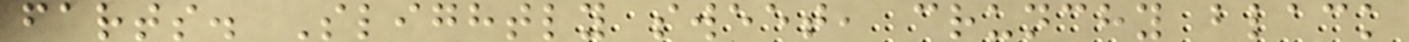farts. Slightly sweet, crunchy black
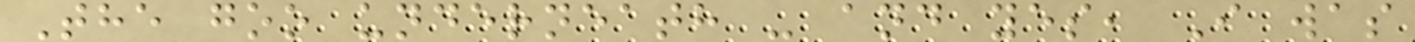The goo underneath - and yes, I was
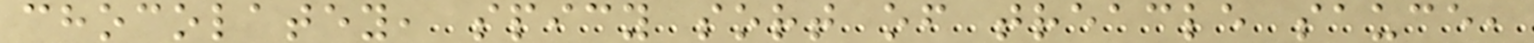chocolatey, spicy sort of treacle sauce,
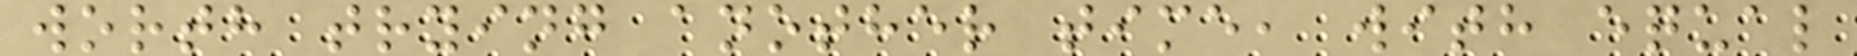worth trying another time, with equal
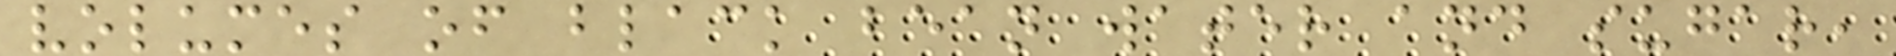volumes of black bean water and sugar,
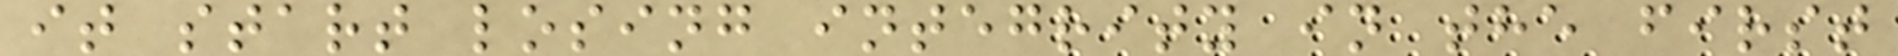it start losing integrity in the first
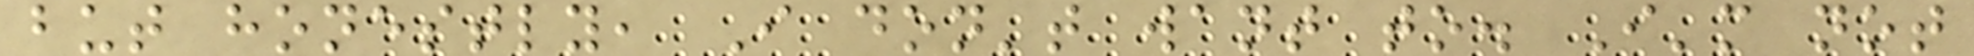but honestly, I don't want to. I'm not
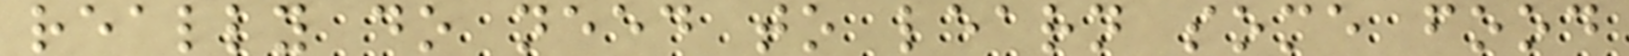really do need to learn some food
